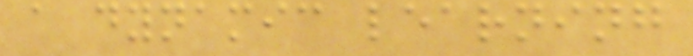a dynamic learning
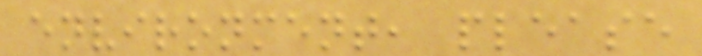environment, please
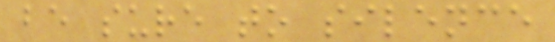be sure to silence
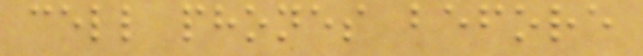cell phones before
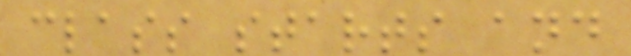class starts and
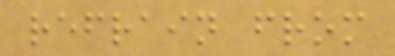refrain from
